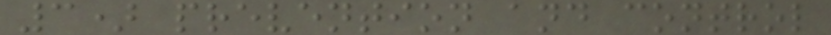3) prevention and control
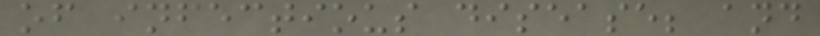of infectious disease; and
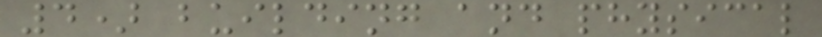4) building and physical
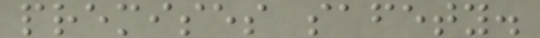premises safety.
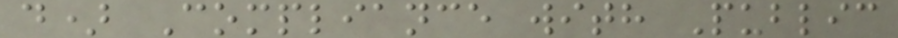d) Compliance with Public
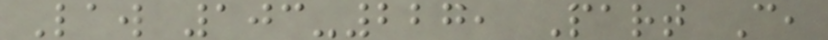Law 103-227, Part C,
